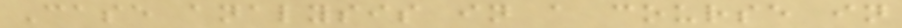Case analysis in a course in
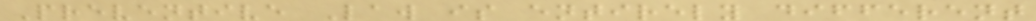Preventive Law is entirely different
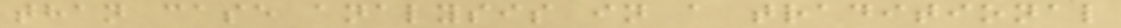than case analysis in a traditional
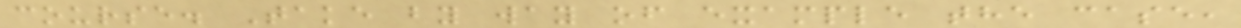course. Take by way of example the case,
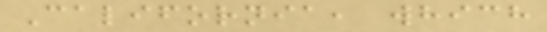California, which
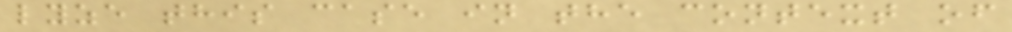lyze this case in the context of
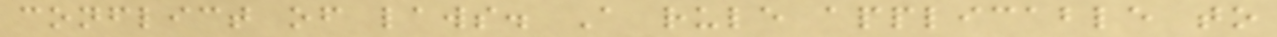conflict of laws. A rule applicable to
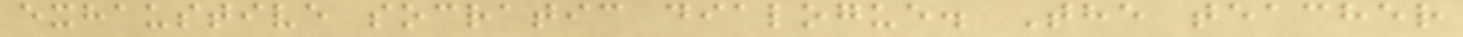exhaustive socratic dialogue. The teacher
